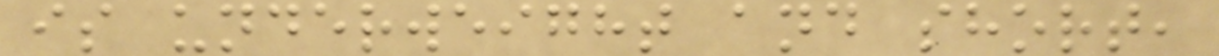is underweight and short,
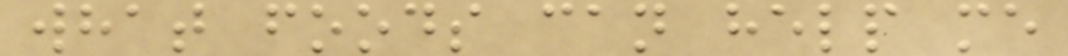what foods can help me
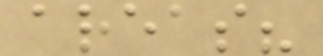areas?
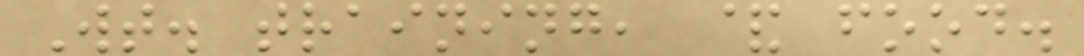Wt. training, & food.
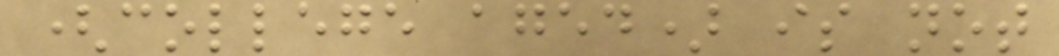(college aged) is not
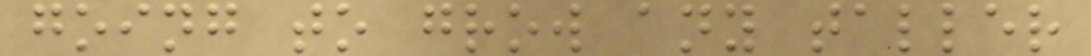going to grow any taller
